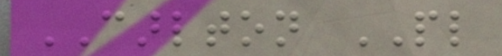CARLTON PL
